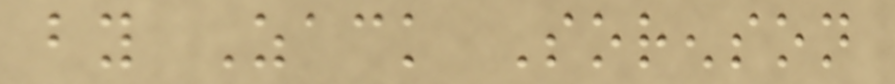by Zack Sorenson
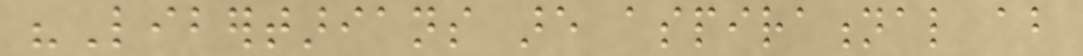"Libertarians are aspirational about
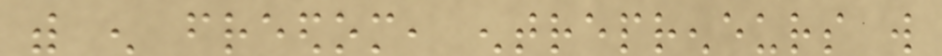with enough freedom, entrepreneurs will
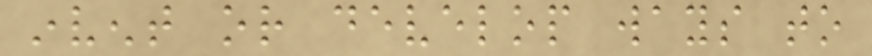invent or develop ways to
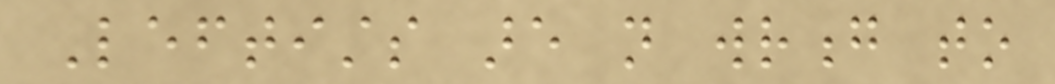Leftists are not wrong to
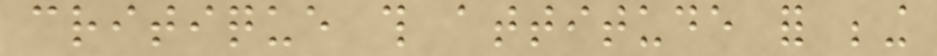critique this attitude for being
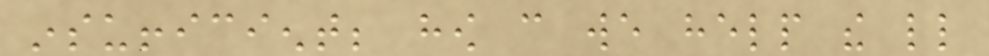insufficient; how can we help the little
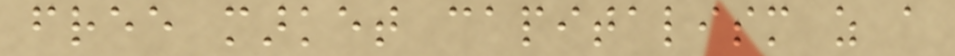free market capitalism as a
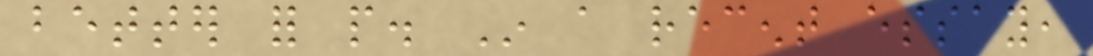better for people. In a recent essay,
